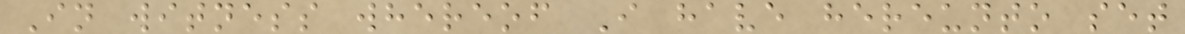In witness whereof I have hereunto set
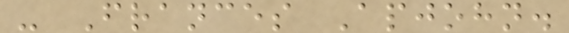- Frances Apjohn.
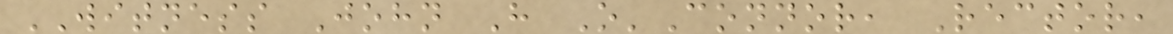WITNESS John H O'Connor, Rector,
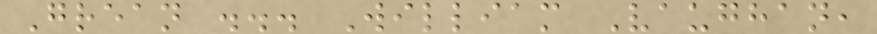Grean ... William Vaughan,
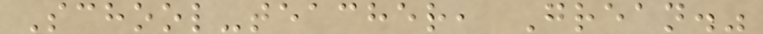School-teacher, Grean."
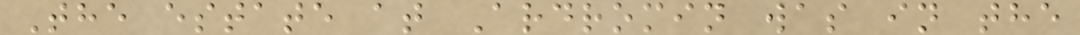The estate at Ardromin was in the
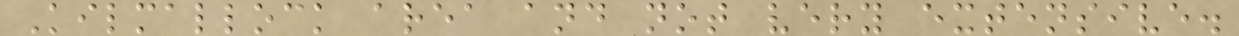Kilmallock area and not very extensive.
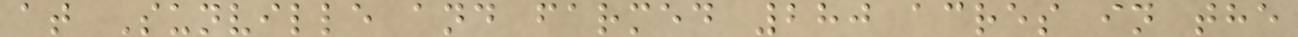at Sunville and farmed 280 acres in the
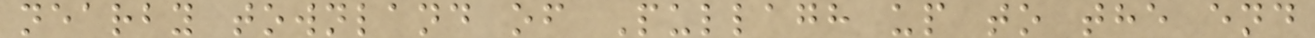nearby townland of Pullagh up to the end
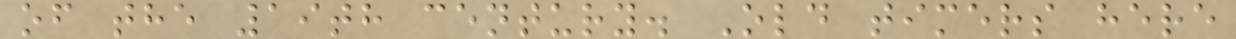of the 19th century. Old timers here
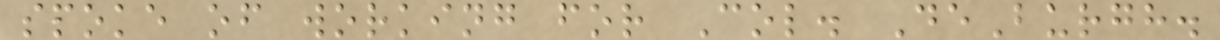spoke of working for Col. DeBurgh.
